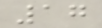17
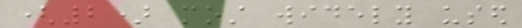(2) most widely used
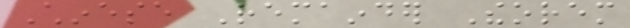Chinese Remainder Theorem
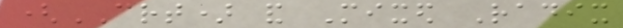(CRT) and Mixed Radix
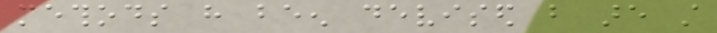methods have been devised but are still
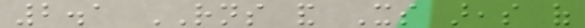2.1 RNS and Its areas of
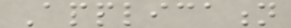Application
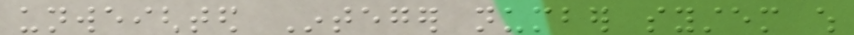unweighted Integer number system which
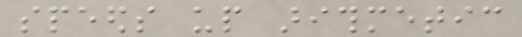speeds up arithmetic
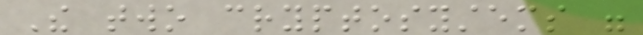The two cryptosystems were
